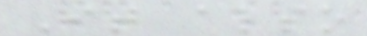It also
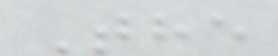The
